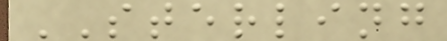STERLING
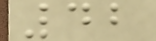42
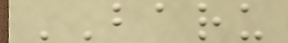BARU
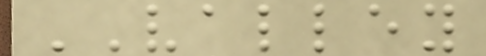VALLEY
